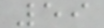59
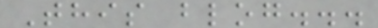This blog...
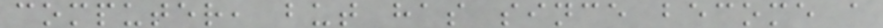computer, but has since become a
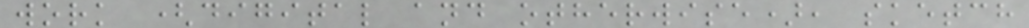work (digital and otherwise), sketch
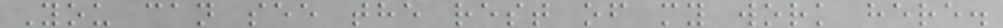You can see the rest of my work here.
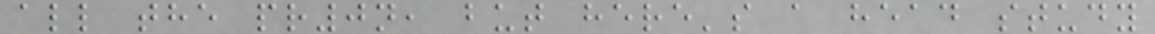all the pr0n, but here's a head study
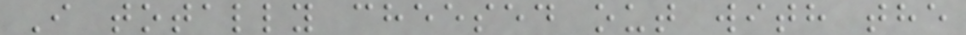I totally cheesed out with the
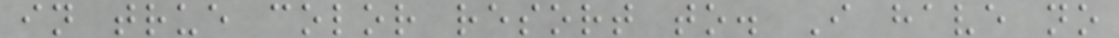in true color resort to. I have no
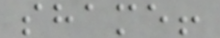shame!
